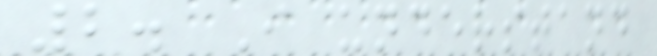2. I understand
